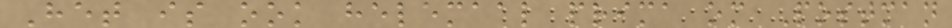Het is ook helemaal prima om Postman
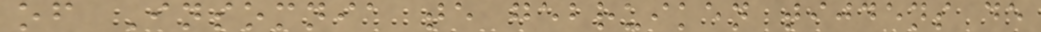of Insomnia te gebruiken tijdens de
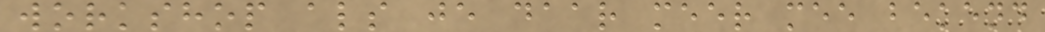workshop als je daar meer mee bekend
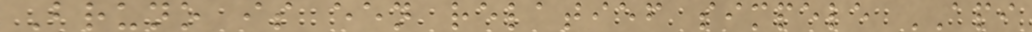Bruno is een relatief simpele API
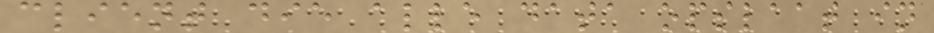client die alle data opslaat in
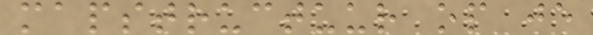mapstructuur op je
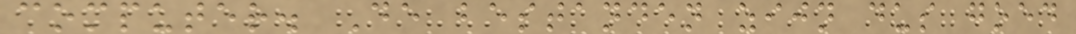computer. De bestanden zijn dus goed
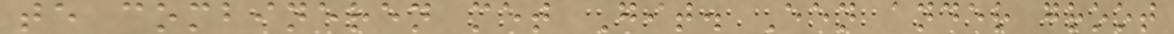te combineren met Git. Een ander groot
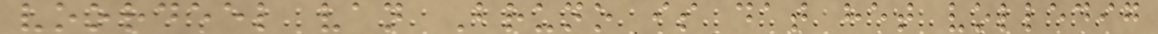voordeel van Bruno is dat het volledig
